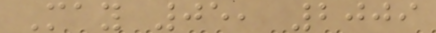May 05, 2009
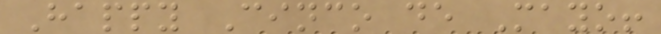Happy Cinco de Mayo!
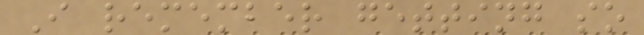I remember getting so
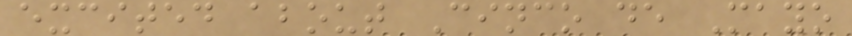excited about Cinco de Mayo
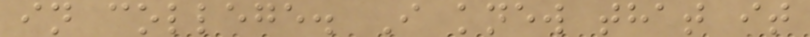in college. I knew that it
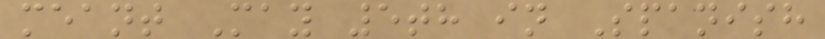meant May 5th in Spanish
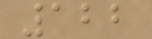122
